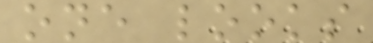one looks
